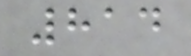814
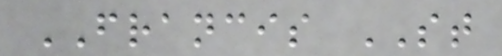FRANCIS ST
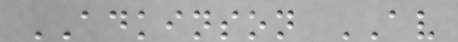ADKINSON AV
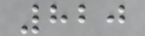820
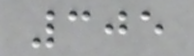305
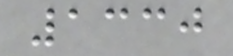1330
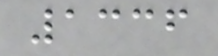1336
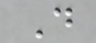D
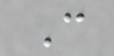C
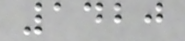1420
